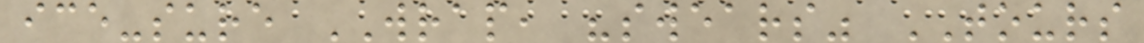ice-sure WRAP, "swears" TOURS
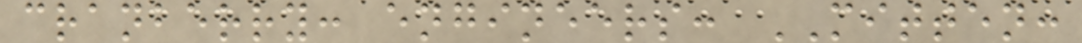cranberry: engineers: MITTEN:
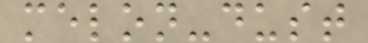melon-dust
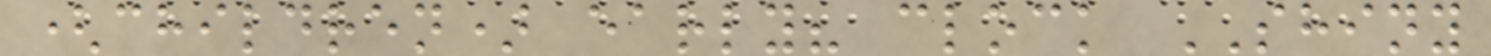(children) early? clock SHINY
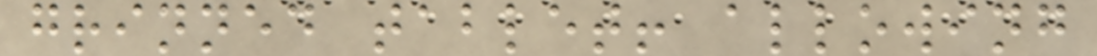grinned tablet! allowing
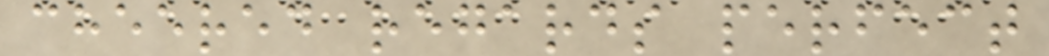cheered regards perfect
